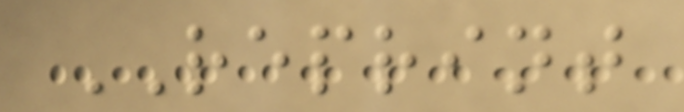REPRINT
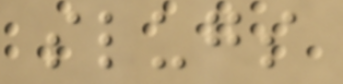slugs
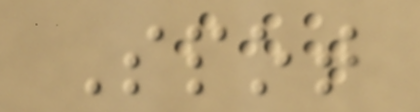Spot
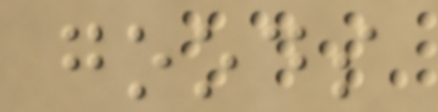goods
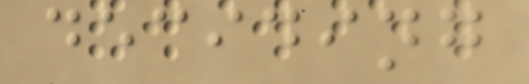deciding
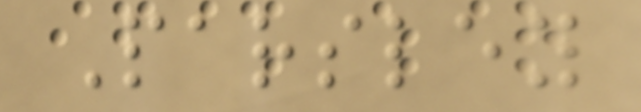Parsley
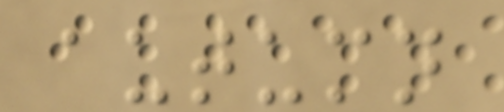autumn
